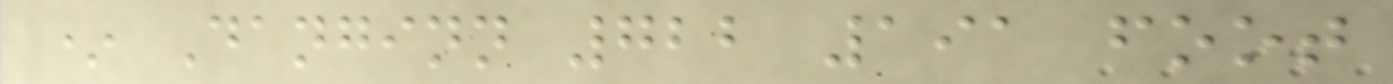* Danginn 722 191 foot
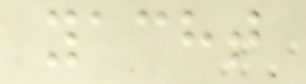yacht
